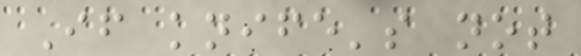If knife's not
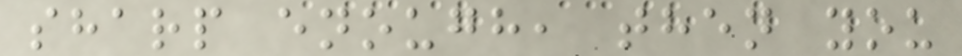sharp enough, then you
